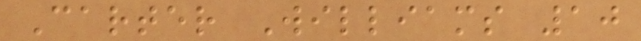Carter Williams 10
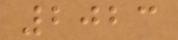2023
